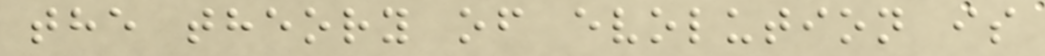the theory of evolution is
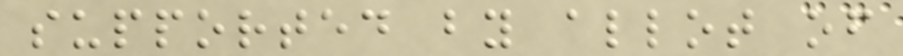supported by allot of
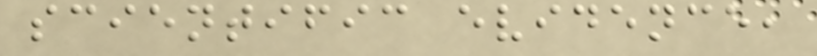scientific evidence,
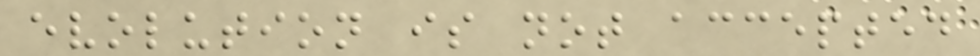evolution is not accepted
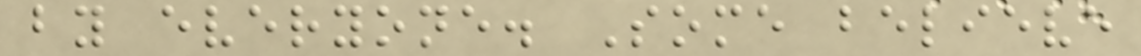by everyone. Some believe
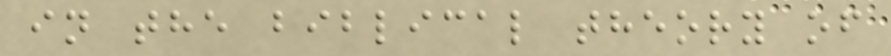in the biblical theory of
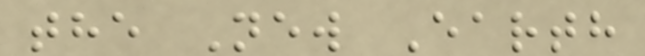the New Earth
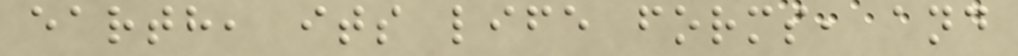earth, its life forms, and
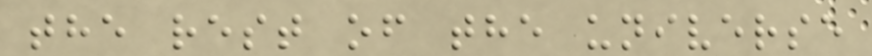the rest of the universe
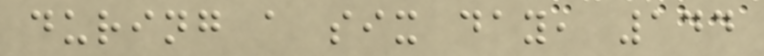during a six day, 144
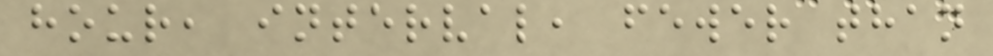hour, interval, fewer than
